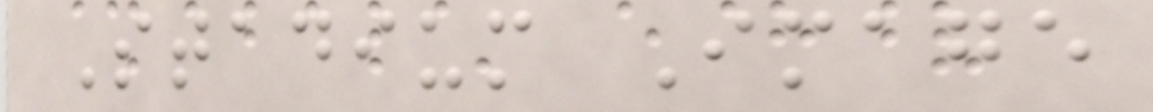Stadium Image
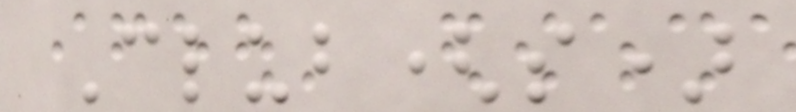Club(s)
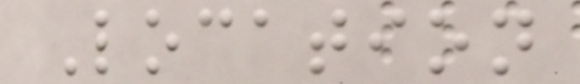Location
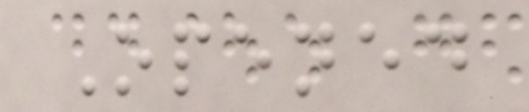Opened
